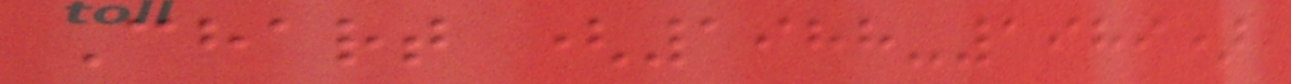Chart (1988-1989)
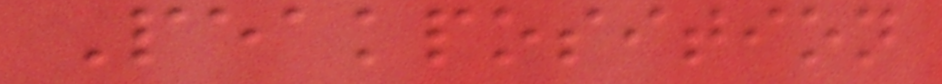Peakposition
